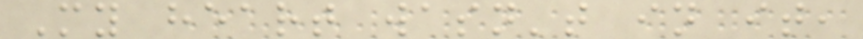My heart wasn't in it,
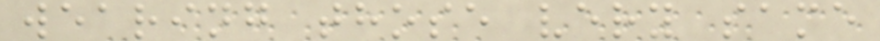wearing those very same
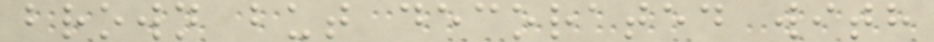brown but decorated with
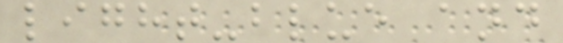light-blue and
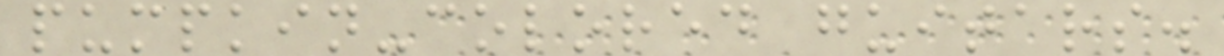pumpkin-colored guitars.
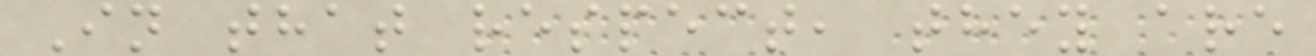In that respect, they are
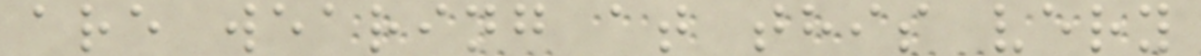are wearing at this very
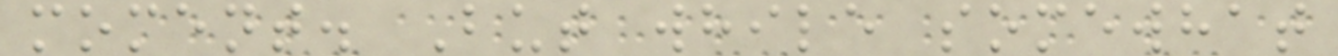moment. But while somewhat
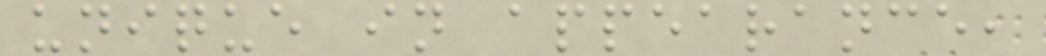unique in appearance,
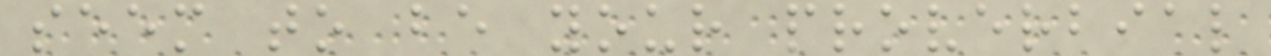seem to be your proverbial
